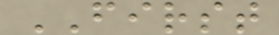FIRST
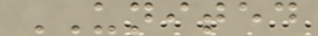UNITED
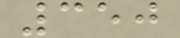350
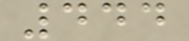444
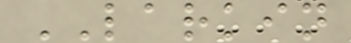LARKIN
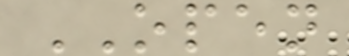OPEN
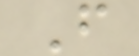F
